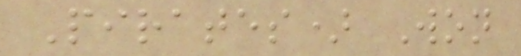Pirates) Won
